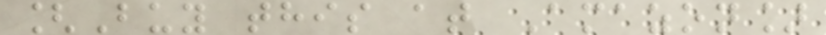[Buy this at Amazon]
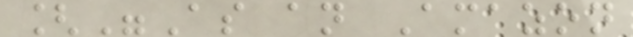["As an Amazon
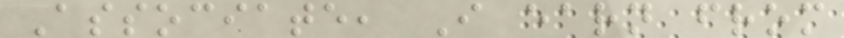Associate, I earn from
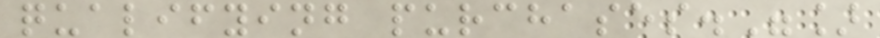qualifying purchases."]
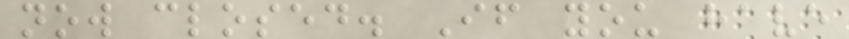now closed. If you have
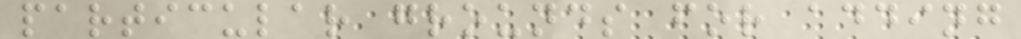particular grounds for adding
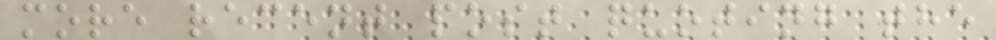more recent post quoting the
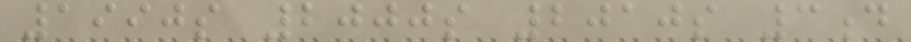1990s 2000s 2010s 3d
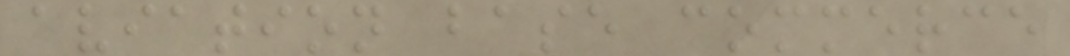aviation base commerce
